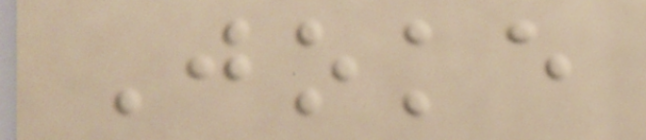Joke
